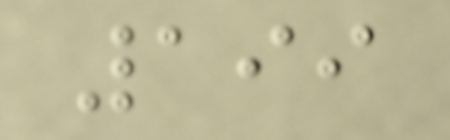199
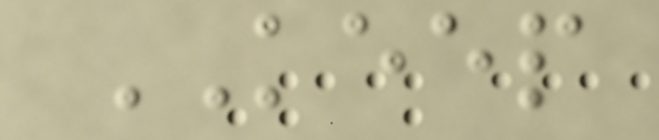KEEP
